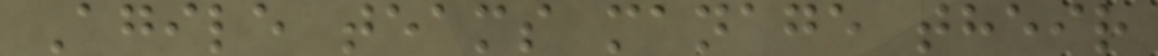Agile teams manage their
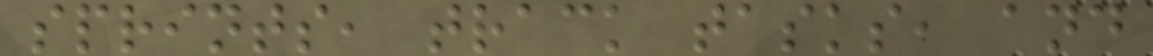sprints, track tasks, and
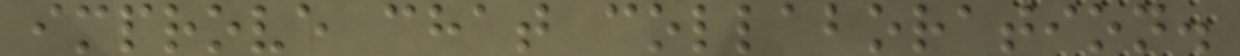improve chat collaboration.
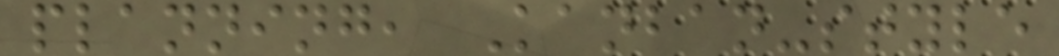planning, Kanban-style
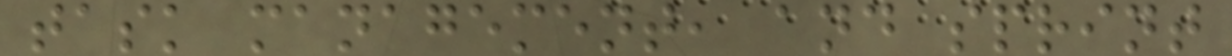task management, and sprint
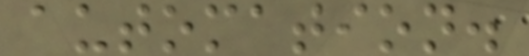automation.
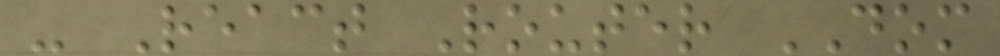- React Router DOM
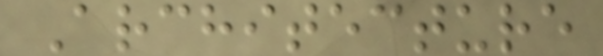Architecture
